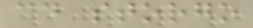cd storgo
